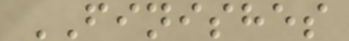FINISHES
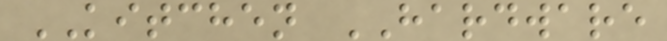KITCHEN HARDWARE
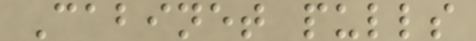Cabinet pulls
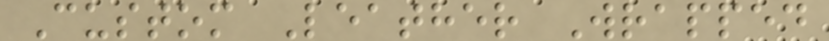Custom Leather Wrapped
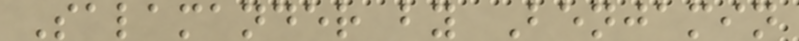Salamander by Benjamin
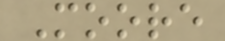Moore
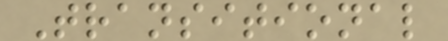Transitional
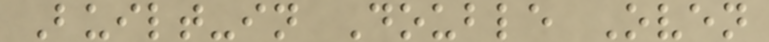Built-in Double Oven
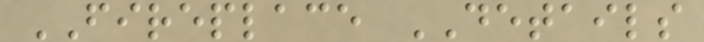FIREPLACE DETAILS
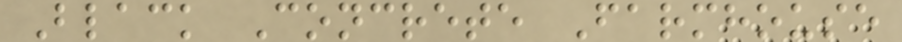Black Concrete Farmhouse
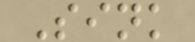Sink
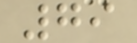79
